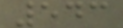543
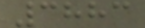3883
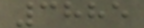3885
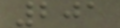201
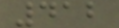412
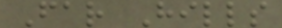Far Hills
